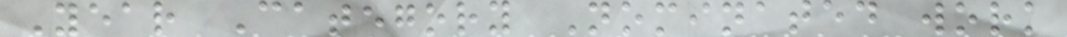Year Category Nominated work
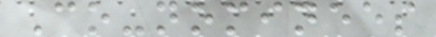Co-nominees
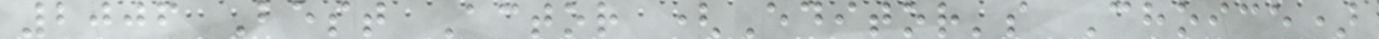2006 Best Actor (Editor's Choice)
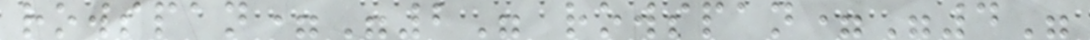rowspan="2" rowspan="4"
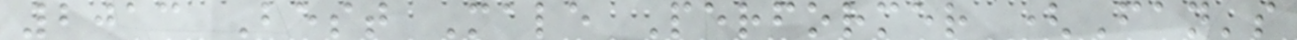2013 Best Male Performer (Fan's
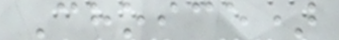Choice)
